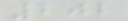202
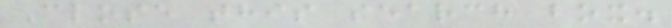Close this search box.
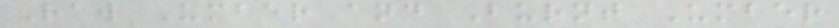Raw Umber and Burnt Umber
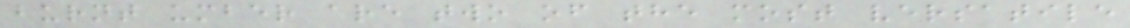burnt umber are two of the most versatile
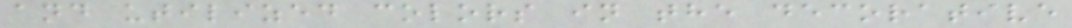and utilized colors in the decorative
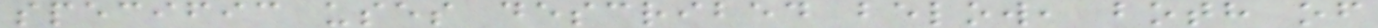specific uses described below, both of
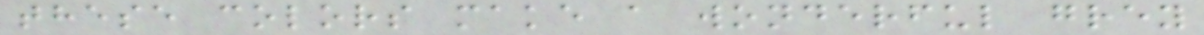these colors make a wonderful grey
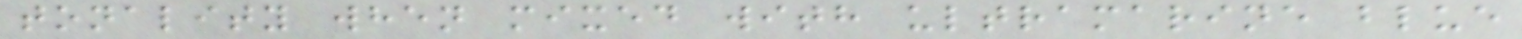tonality when mixed with ultramarine blue
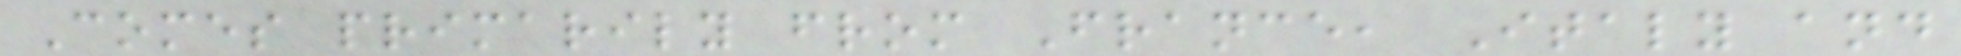Comes primarily from France, Italy and
